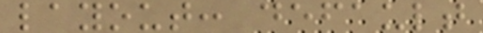layout: default
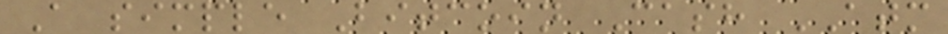A simple Bitcoin Cash ATM
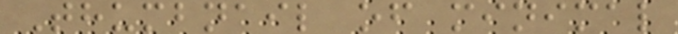Thumbnail of minimal
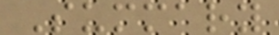Summary
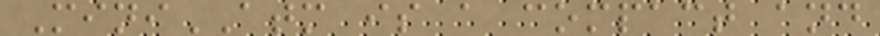MiniATM is a compact and
